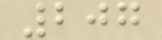207
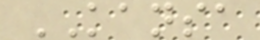KANSA
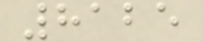8125
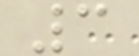3
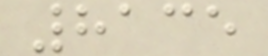8135
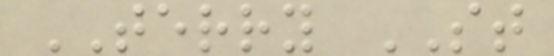TERRY ST
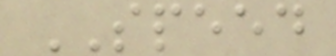SPEED
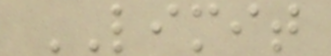LIMIT
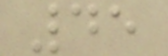45
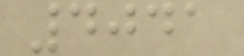4041
